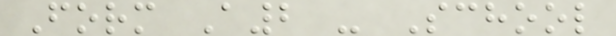Form A2 - School
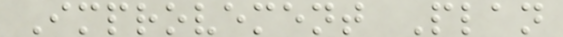Improvement Plan
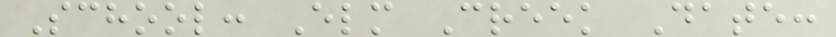School: Elm Creek Date:
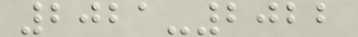2021-2022
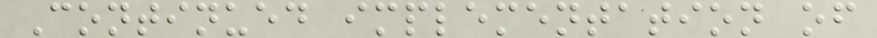Continued implementation of
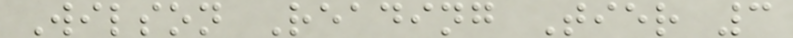Wilson Reading Tier 3
